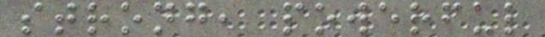strong, powerful
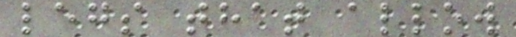legs that allow
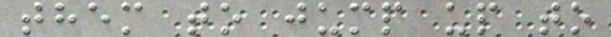them to jump up to
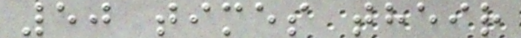50 times their
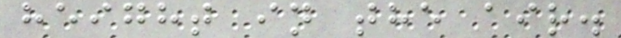height in the air.
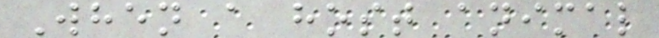When a host animal
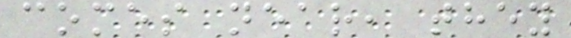comes near, they
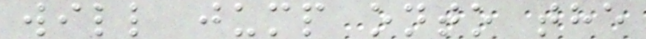will jump onto the
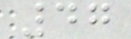47
